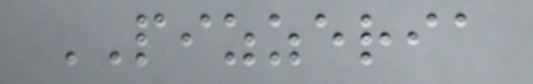PIZZERIA
